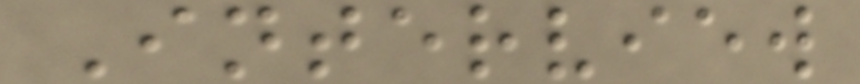Interview
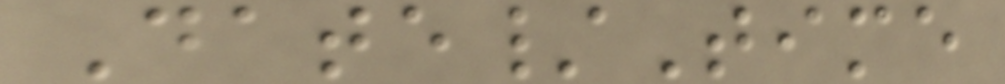Date/Time
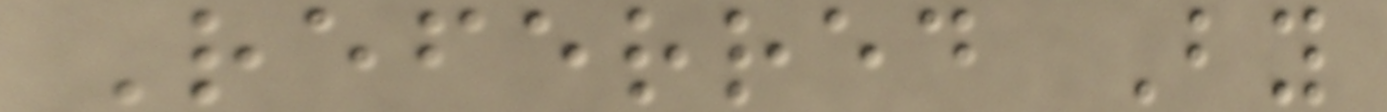Referred By
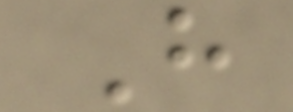H
